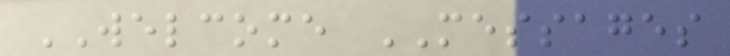WELCOME MESSAGES
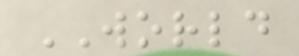WORLD
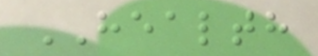HEALTH
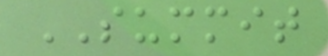SUMMIT
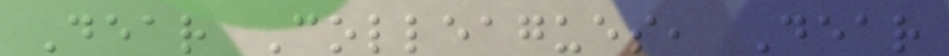Dear Colleagues, Dear
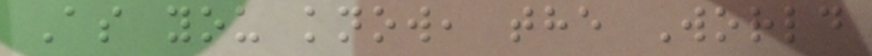As you know, the World
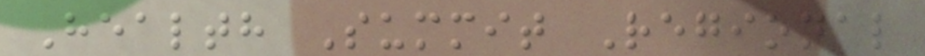Health Summit Regional
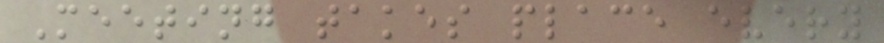Meeting takes place every
